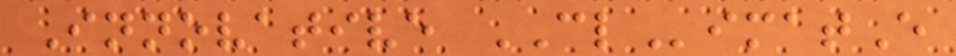Innovative CLimatE
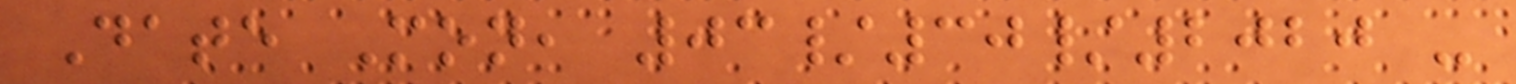Date Mon, 03/30/2020 -
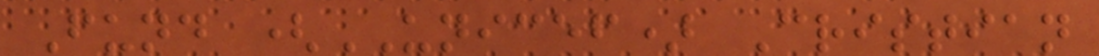Fund (UNICEF) Cristian
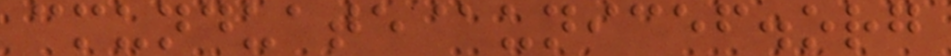cmunduate@unicef.org
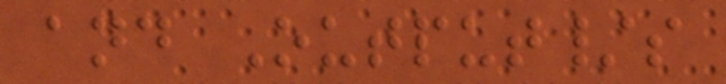and Output/s
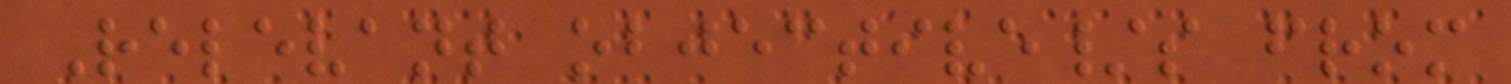Relevant objective/s from
